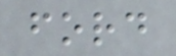ford
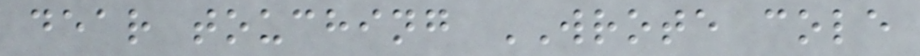dear touching WROTE cole
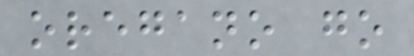oregano go
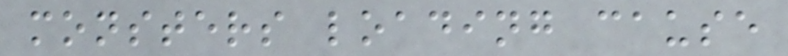monsters loading cause
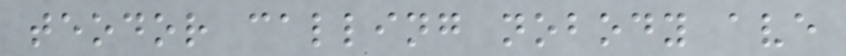teodor calling nobody ave
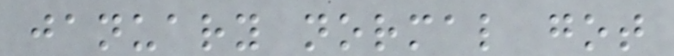january normal got
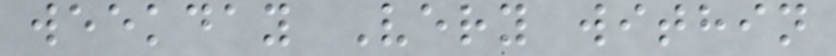weekday Very within
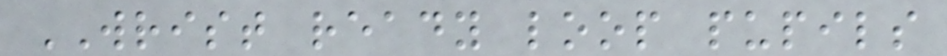WRIST ready loop pupils
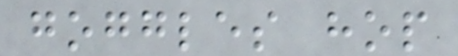goggles hop
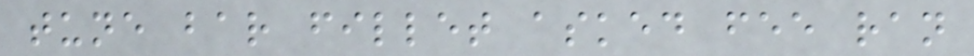tune bar fillet asked fee ran
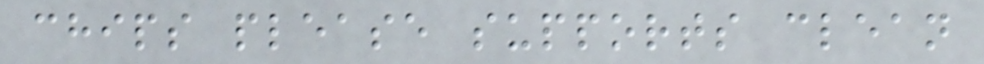chips please supports clean
